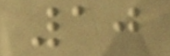10
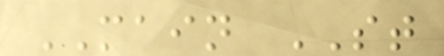MAIN ST
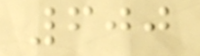600
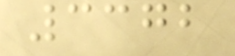3372
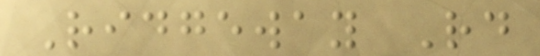Ridgeway Rd
